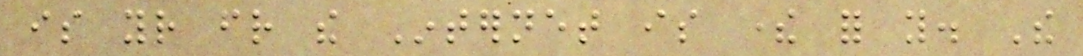is your friend the Internet is there for you. The
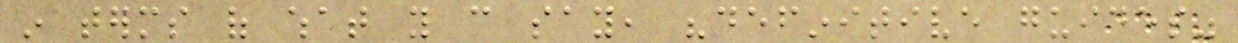in terms of what you can say, "definitive guides"
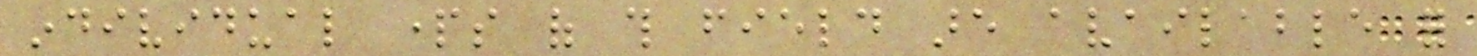individual parts of this field are available for
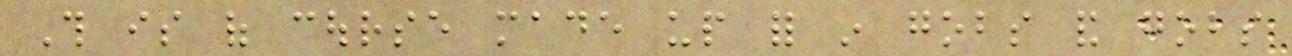This is of course made up for in gobs and gobs
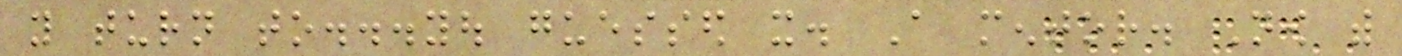you turn to...you guessed it. A mentor. Now with
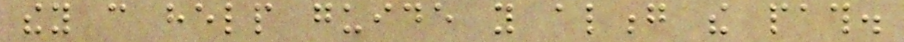they can help guide you along the path.
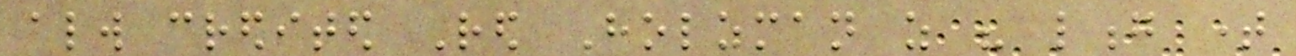always credited Red Holzman as his long time
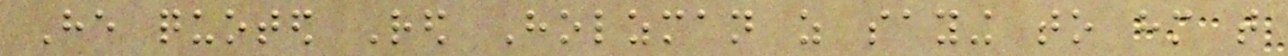He quoted Red Holzman as saying to him that
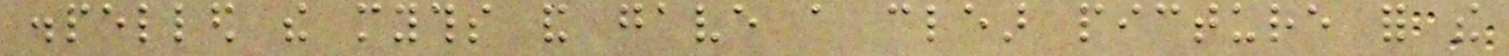dispelled the myths and gave a clear picture for the
